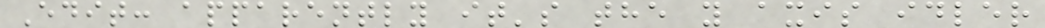Edit: apparently it's the y axis idler
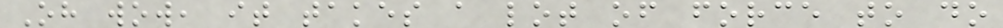Oh wow, it takes a lot of force to do
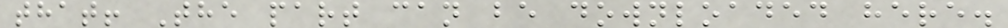that! The part can be downloaded here.
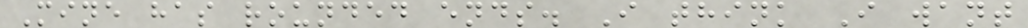Mine has rounded ends. I think I want
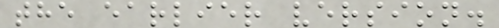the earlier version.
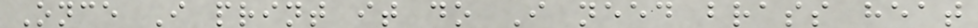Once I print it do I need brass heat
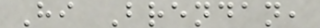Hi Brendan,
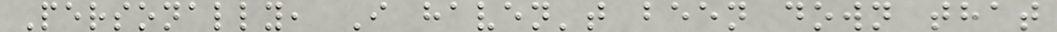Personally, I haven't been down that
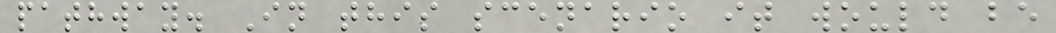pathway. In this scenario it would be
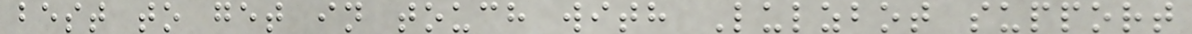best to get in touch with Lulzbot support
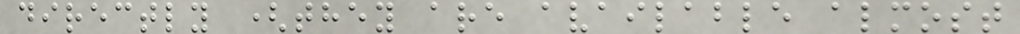directly (they are available almost
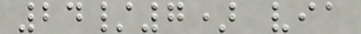24/7) via
